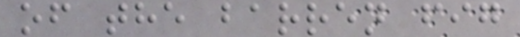of the barren fig
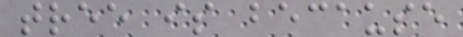tree is because
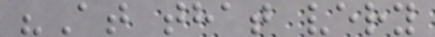"At that very
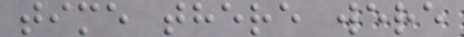time there were
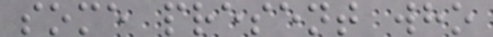some present who
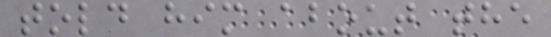told him about the
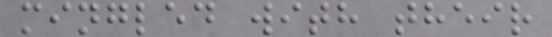mingled with their
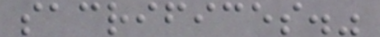sacrifices."
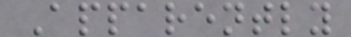Apparently
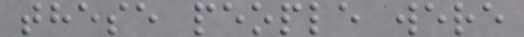these people were
